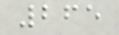265
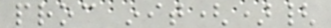proc init(){
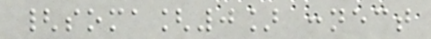{soma[0] connect
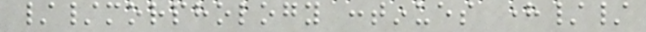//morphology continues here//
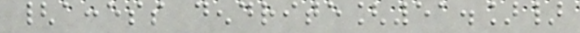{access dendrite[51.]}
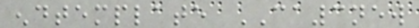endtemplate CA3new
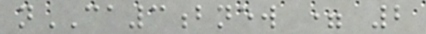nCA3bnew = 2
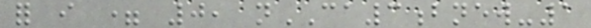for i = 0, nCA3bnew-1
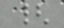{
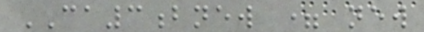CA3bnew = new
